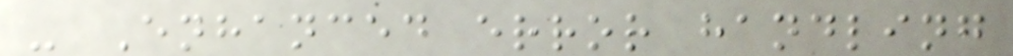- Enhanced error handling
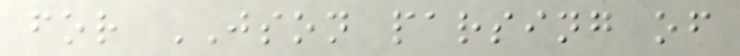for JSON parsing of
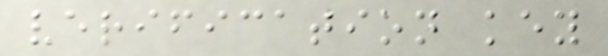verification key
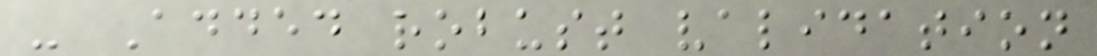- Added robust validation
